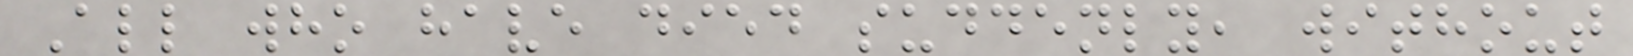All who have died suddenly, without
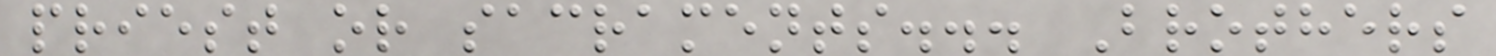priest or sacraments... Brothers
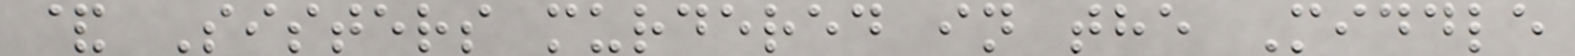& Sisters murdered in the Middle
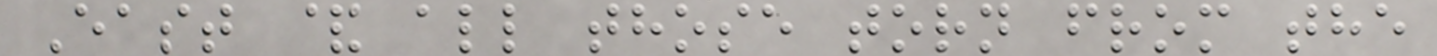East & all those torn from the
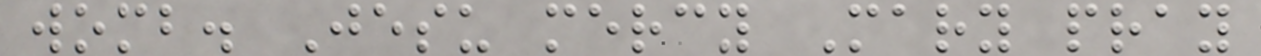womb. Jesu mercy Mary pray
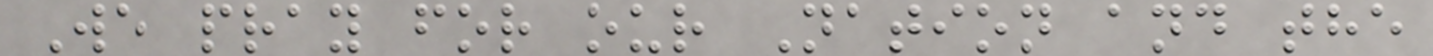We pray for our Nation and the
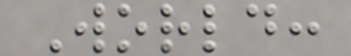World:
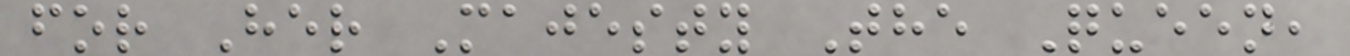for Her Majesty The Queen,
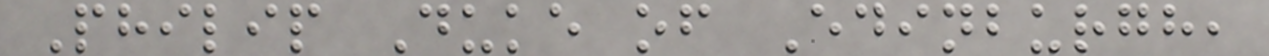Philip Duke of Edinburgh,
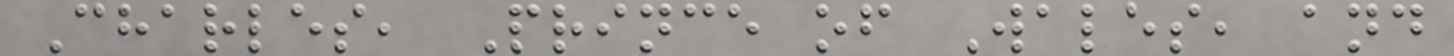Charles, Prince of Wales, and
